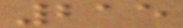215
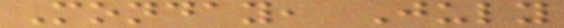Monday, July
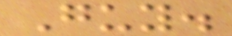Guy.
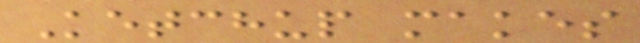Ketchup makes
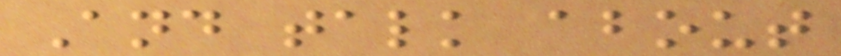And talk about
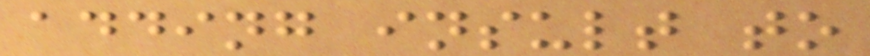adding insult to
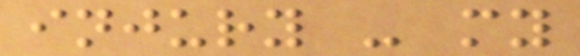injury - my
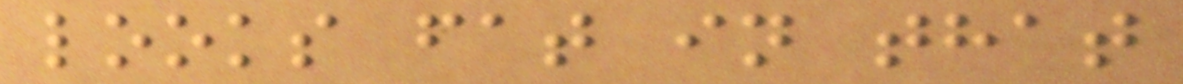looks fat in that
